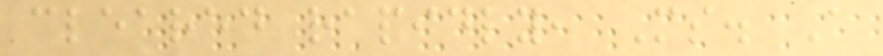cleared rapidly, Ms. A
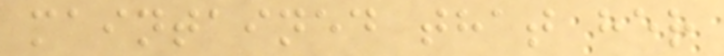maintained that her
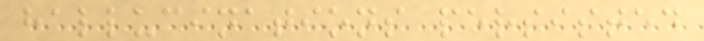hallucinations persisted
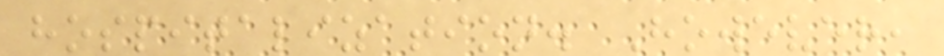hospitalization. However,
